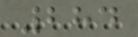284
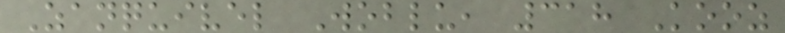Zanquivel Woblu, 318 Kooz
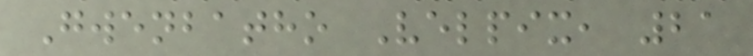Gwenbatho Velpix, 21
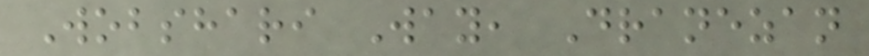Wobshari Way, Dranezan
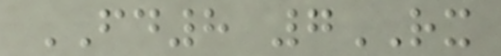FD8 7RX
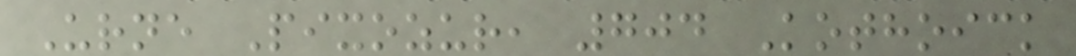Urne Pixozur, 704 Kothoick
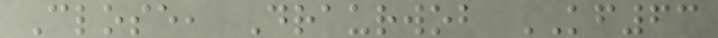Close, Draurwob KF63
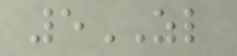5ZL
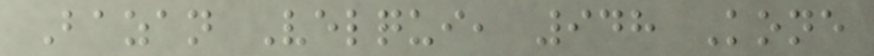Bazan Velqui, 948 Kone
